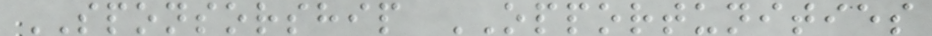SPONSORSHIP OPPORTUNITIES
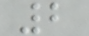2
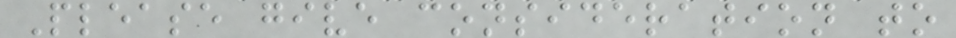Please give consideration to
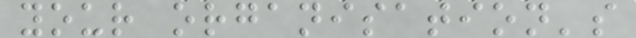your organisation's
